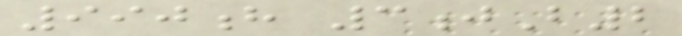990h 3jB2
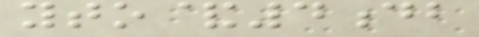yto&4db
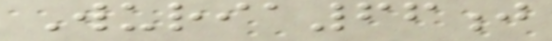Wuria66j
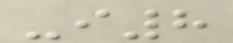-i8
